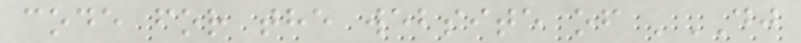code for the website of 'DJ
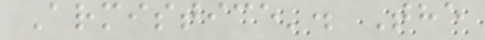Armistice'. The
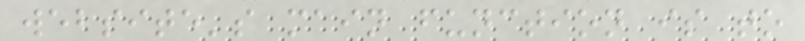website's main function is to
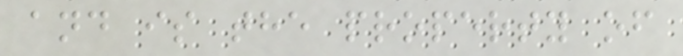and is the property of
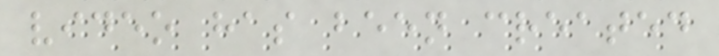video has been created
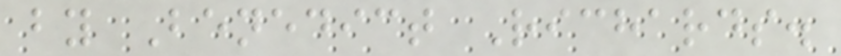by Benedict Richards.
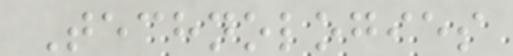Technologies
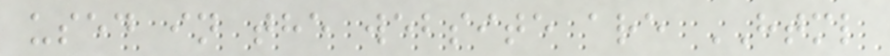used in the website are HTML
